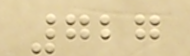727
